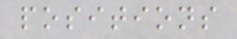positions
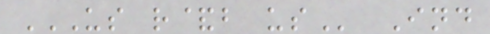US R&B US Ind
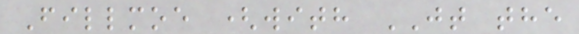Fillmoe (with JT the
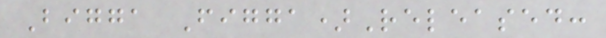Bigga Figga)Released:
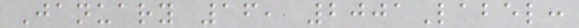January 16, 2001Label:
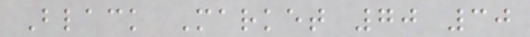Black Market 70 30
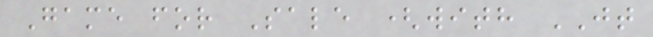Game for Sale (with JT
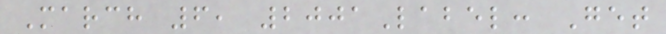March 6, 2001Label: Get
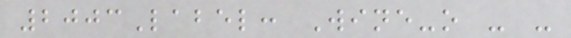2003Label: Wine-o - -
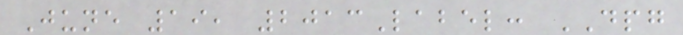June 19, 2013Label: DPG
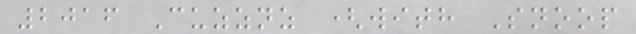2016 Cuzznz (with Snoop
